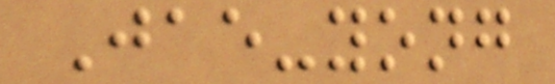Jae-yong
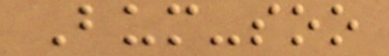Bum-soo
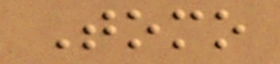Tomo
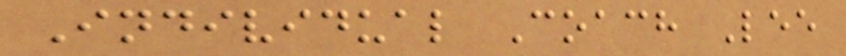Individual Coach Lee
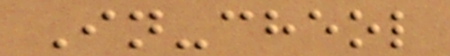In-cheol
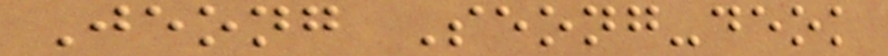Jeong Seong-deok
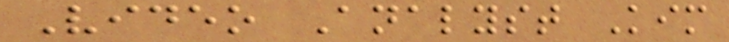Video Analyst Kim
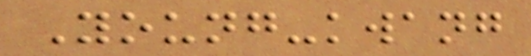Young-kwang
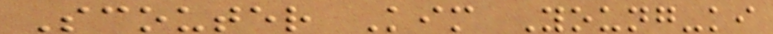Scouter Kim Young-ki
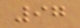97
